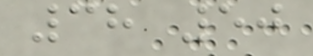38 50
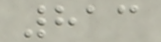813
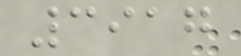3917
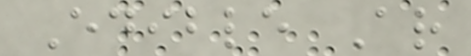Edible Ar
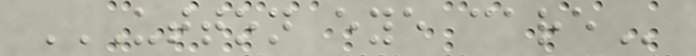UTTON EYE CARE
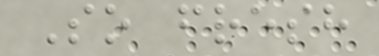So fresh
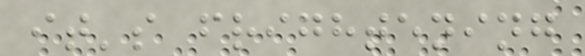it's frightening
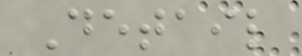Detail
